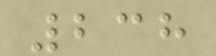238
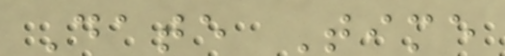Date Time
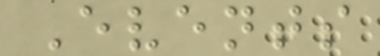Events
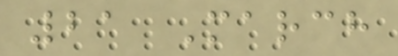21 March
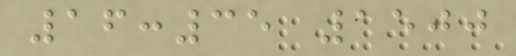16:35 1500
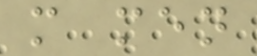m men
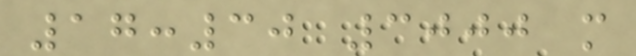17:30 3000 m
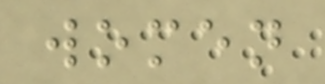women
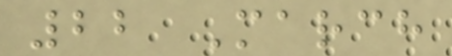22 March
